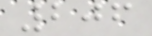206
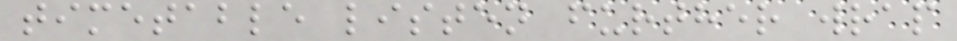timetable listen further wrap
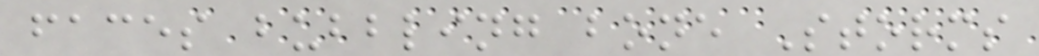faces bubbling bone Storms
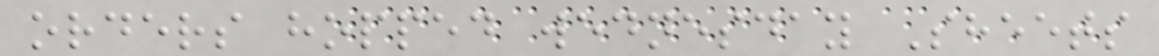orders hopped wednesday Sheets
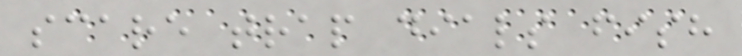scare trap dials fish
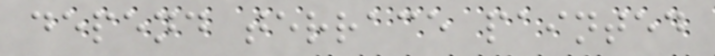depend terrace painted
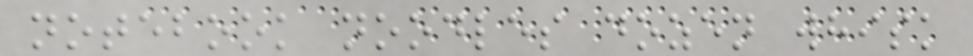notebook noodles dozen whisk
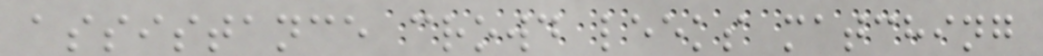assistance crowd leeks matching
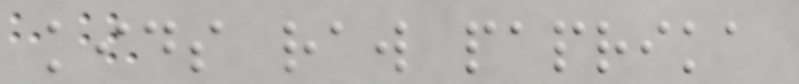kids raw paprika
